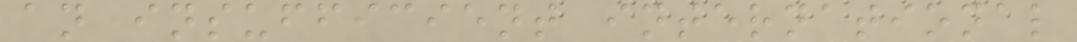an insufficient international
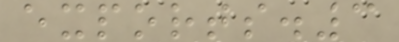exports.3
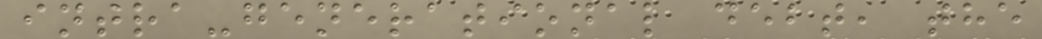intra-generational debt, the
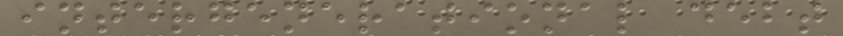intergenerational debt
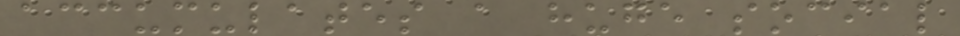accumulates a huge social
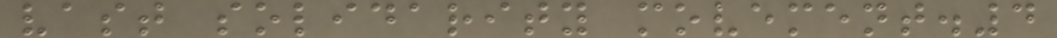vast solidarity movement.4
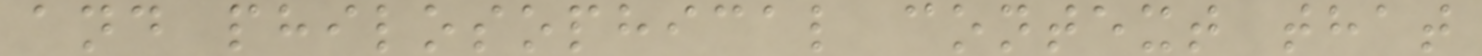and philosophical context that
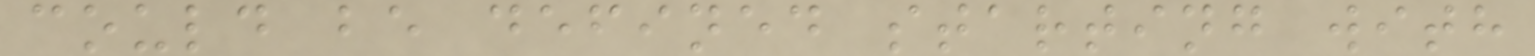could be defined starting with
